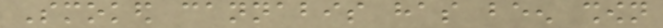Smoked cannabis has been shown
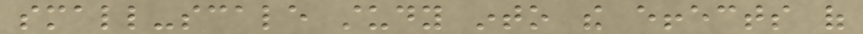small-scale study into the effects of
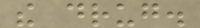the drug.
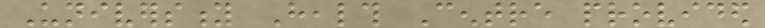University Health Centre provided
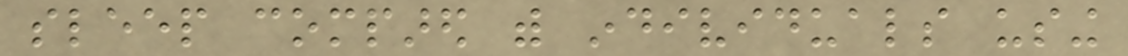sleep compared with individuals using
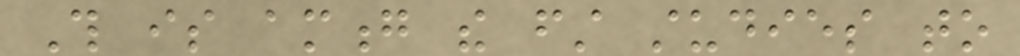This is among the first studies to
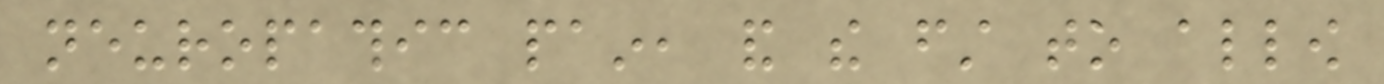neuropathic pain, and the first to allow
